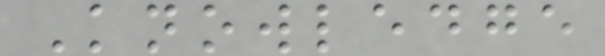Knowledge
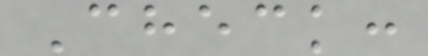Check:
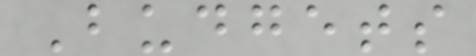Budgets
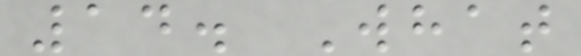14. What
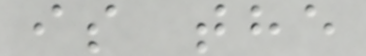is the
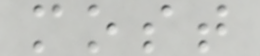most
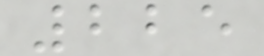225
